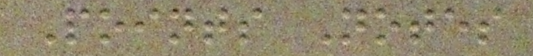Points Notes
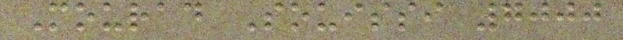Mourad Souissi 7000
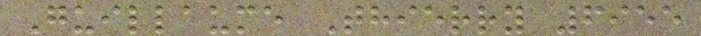Guillaume Thierry 6955
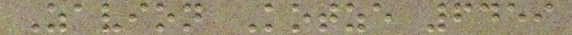Zavion Kotze 6459
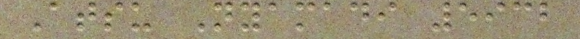Atsu Nyamadi 5932
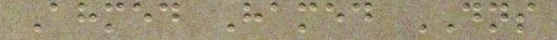Ahmed Hamed DNS
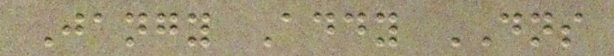Jangy Addy DNS
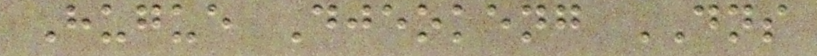Hugue Djeokeng DNS
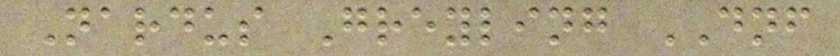Nardus Greyling DNF
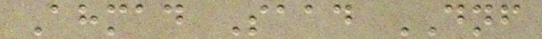Ahmad Saad DNF
